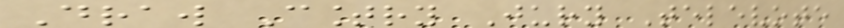Draw Country Jury Televote
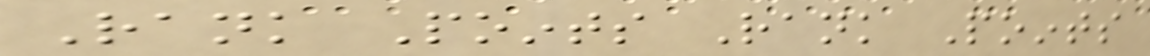Rank Points Rank Points
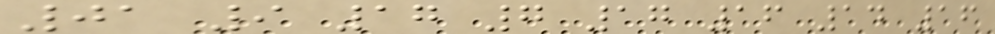01 9 17 7 17 16 14 16
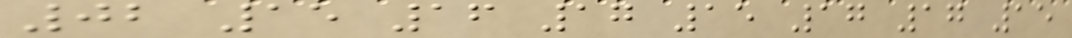02 15 16 17 15 17 17 15
